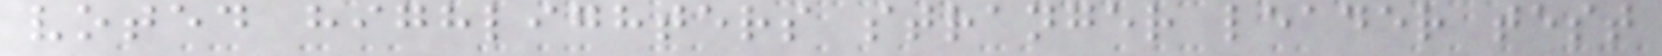voted highlighters stranger leader test
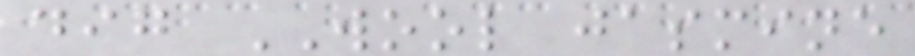dig WOOL jasmine
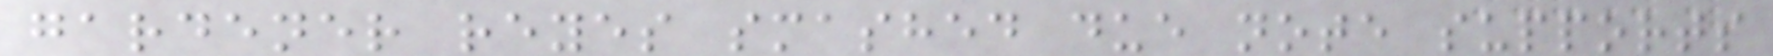gardener reyes smashed due note supports
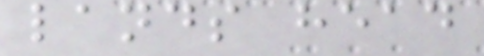lands head
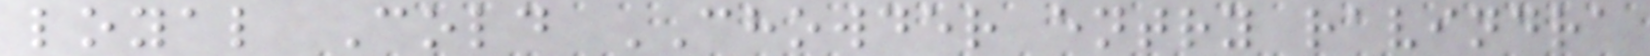loyal Cold CHOWDER entry ravindra
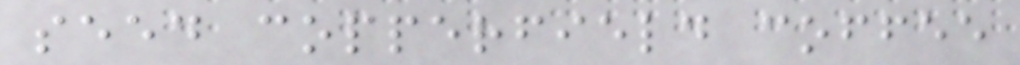seed copperfield coffee
